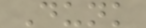Dunk
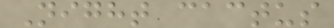Night cactus
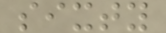sixty
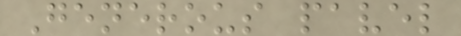Generous pavel
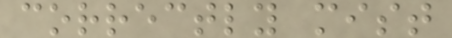correctly mist
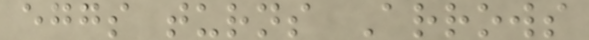eggs turns Arrows
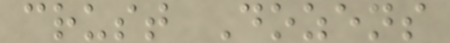crust Dozens
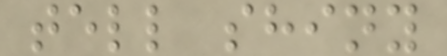tell shiny
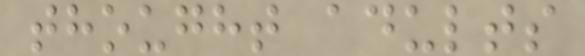thought adults
